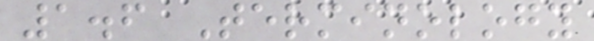1.6 Terminology
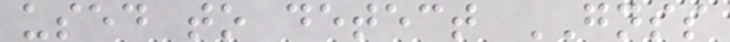used to detect GNSS
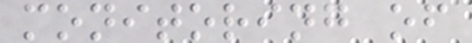monitoring of
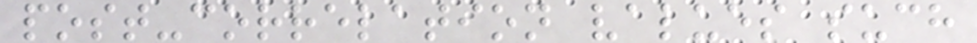post-correlation values such
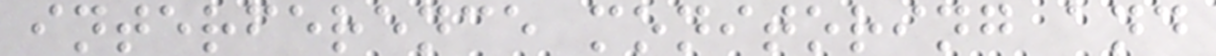interference monitoring and
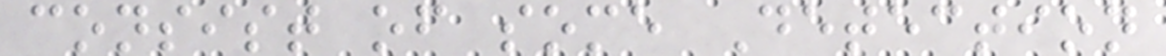consist of some Detection
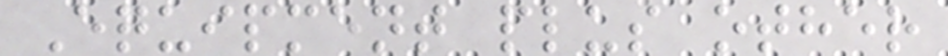Equipment plus other
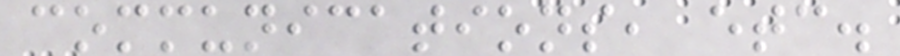communications, etc.
